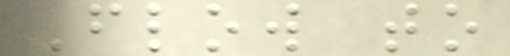Flow to
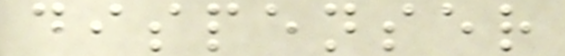dispenser
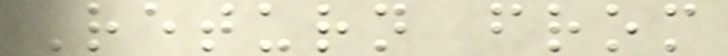Return from
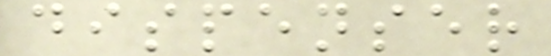dispenser
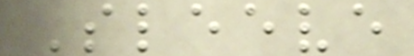Sleeve
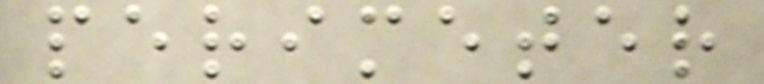perimeter
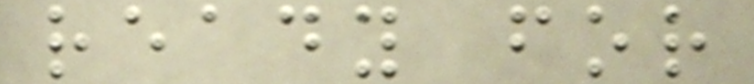ready for
